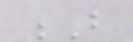B
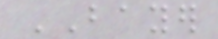BAYER
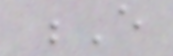E
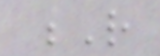R
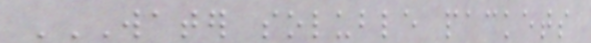WATER SOLUBLE PACKETS
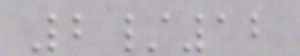2/12
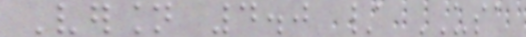Version 4.0 / USA
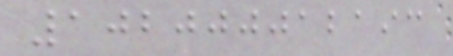102000012193
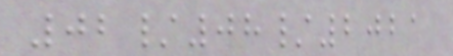02/08/2021
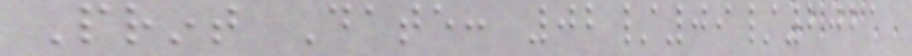Print Date: 02/09/2021
